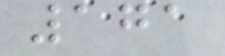171
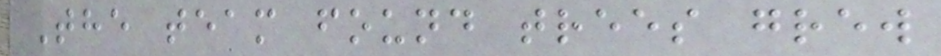The team found trees grew
